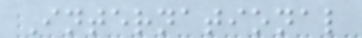International
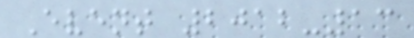Event 2012-13
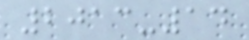2013-14
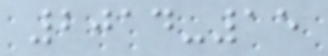2014-15
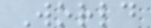World
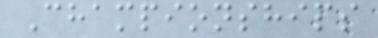Championships
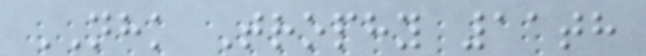NHK Trophy 11th
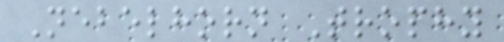Nebelhorn Trophy
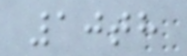10th
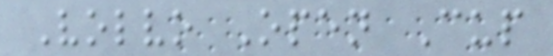Volvo Open Cup
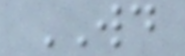WD
